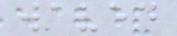waved
